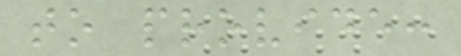to provide:
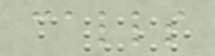calls
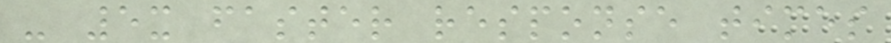- 5x faster response times
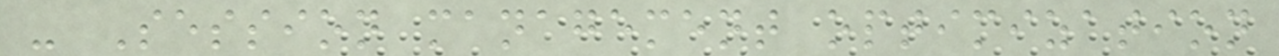- Session management optimization
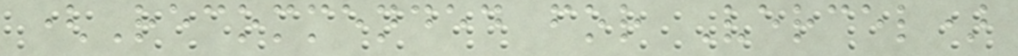(Recommended for Vercel)
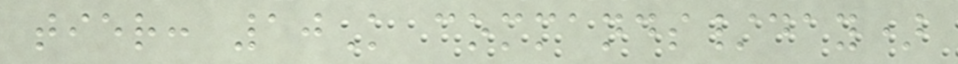tier: 10K commands/day)
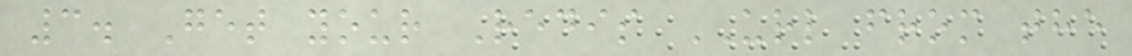3. Get your Redis URL from the
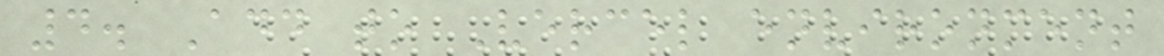4. Add to Vercel environment
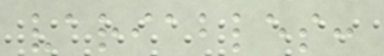variables:
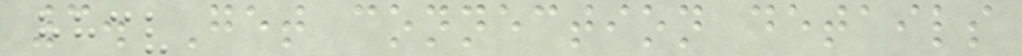3. Get connection details
